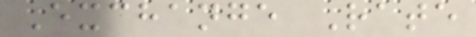Exchange Rate
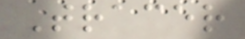Tracer
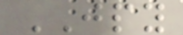JPY
